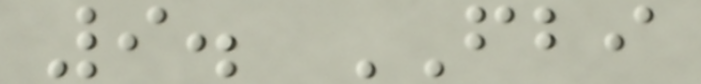9. FBI
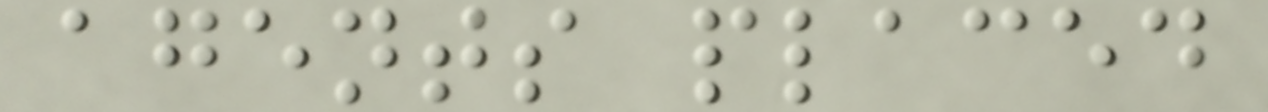agents placed
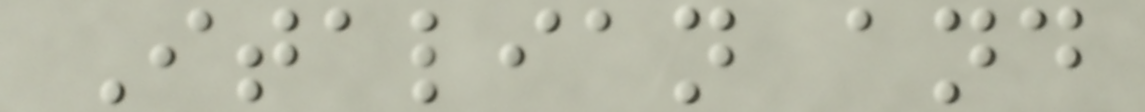Italian and
